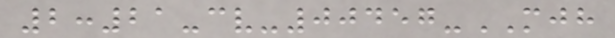2:21-cv-00457-MJH
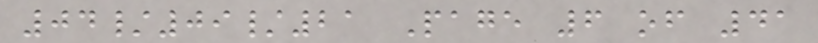04/09/21 Page 6 of 41
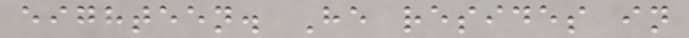eighteen. He resides in
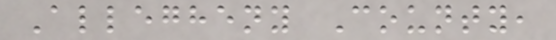Allegheny County,
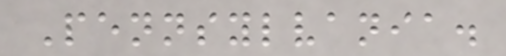Pennsylvania.
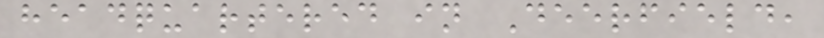headquartered in Deerfield,
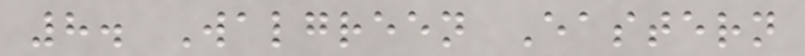8. Walgreen Eastern
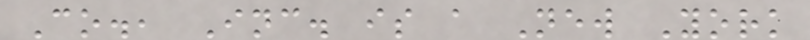Co., Inc. is a New York
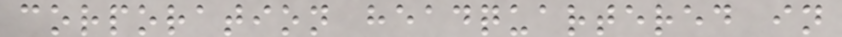corporation headquartered in
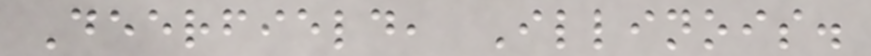Deerfield, Illinois.
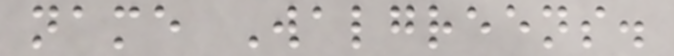name Walgreens.
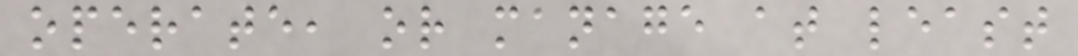operate, or manage at least
